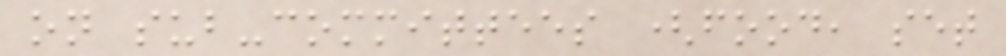on sub-committees (food, set
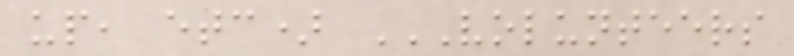up, etc) VOLUNTEERS
